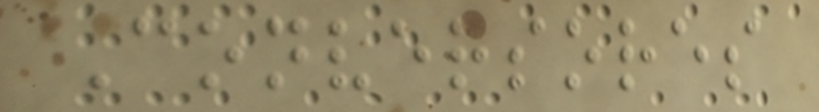Conversores
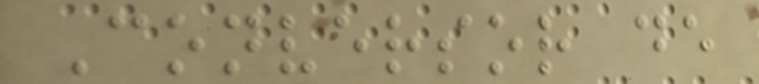Conversor de
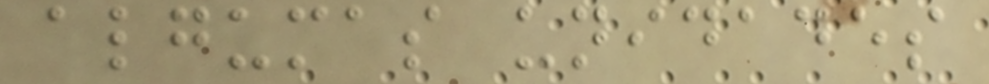algumas unidades
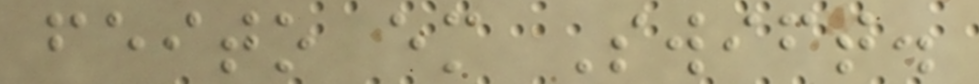feito em Swift.
